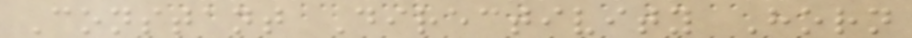Constant Directivity Horn
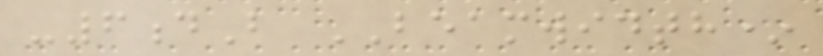-6dB BEAMWIDTH*
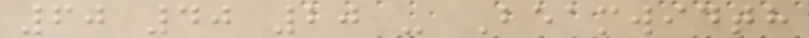60 40 20 - Beamwidth
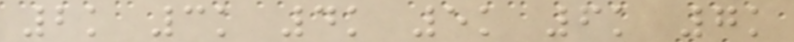2k 3k 4k 5k 6k 7k
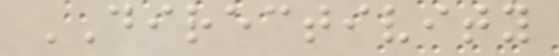DIRECTIVITY
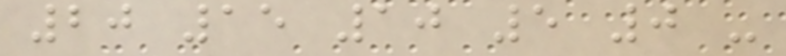20 15 10 5 0 -
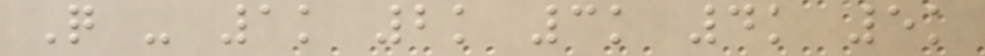Q - 1k 2k 3k 4k 5k
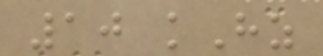10 kHz
